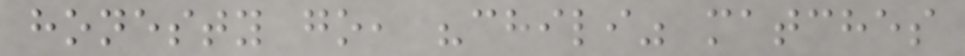honesty go, "chili" matches
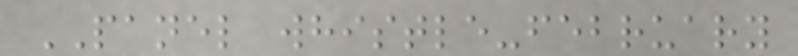PANEL whistle-february
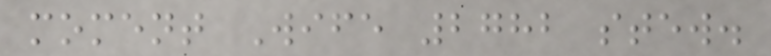moment Wife 2782 stew.
